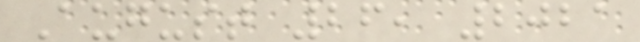August 26, 2021
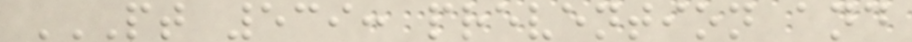PT 539: PREVENTION AND
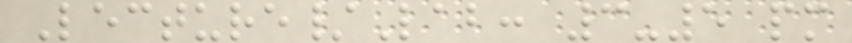Lecture/Lab: 3-5 pm
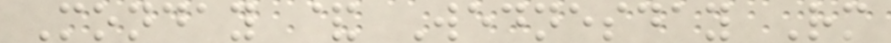Monday & Wednesday Rm
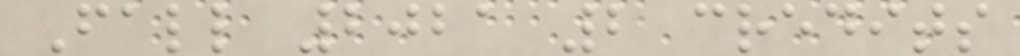Fall 2021 2 credits
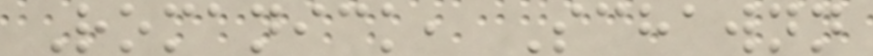Romanick, Schawnn
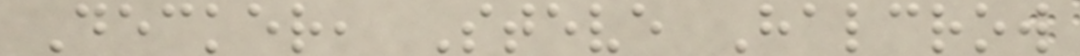Decker, Steve Halcrow
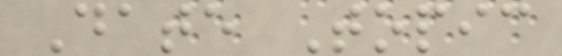Date Topic
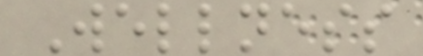Wellness
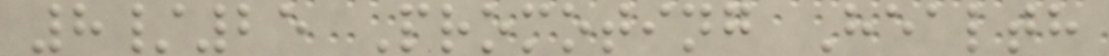8/25 Promoting Health
